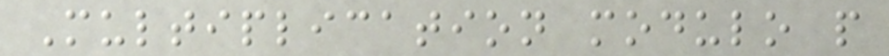Multiplication modulo p
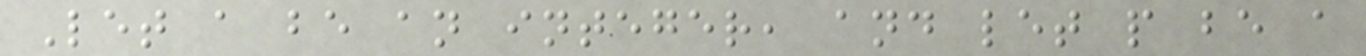Let a be an integer, and let p be a
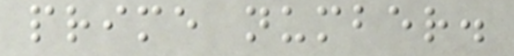prime number.
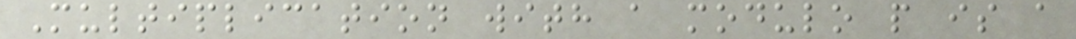Multiplication with a modulo p is a
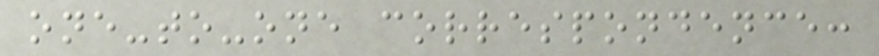one-to-one correspondence:
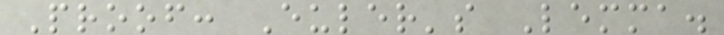Proof: Euler's Lemma.
